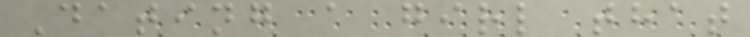Dating a girl that
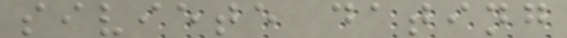siviete dating
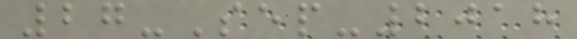27-Sep-2018
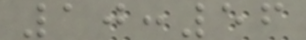10:56
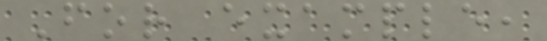For example,
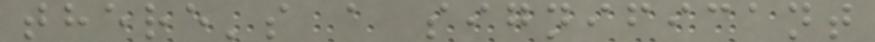there's a significant
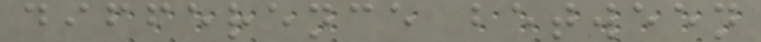difference between
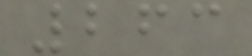263
